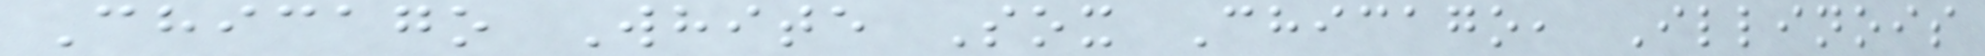Chicago White Sox Chicago, Illinois
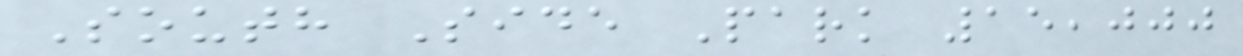South Side Park 15,000
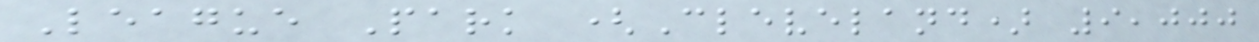League Park (Cleveland) 9,000
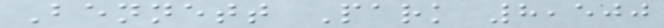Bennett Park 8,500
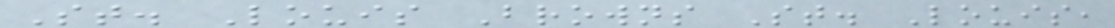St. Louis Browns St. Louis,
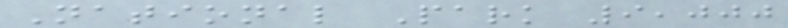National Park 9,000
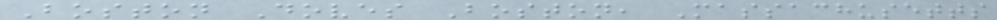Boston Doves Boston, Massachusetts
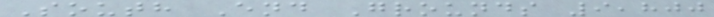South End Grounds 9,800
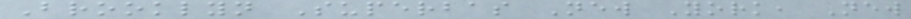Brooklyn Superbas New York, New
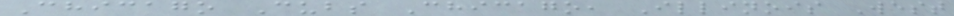Chicago Cubs Chicago, Illinois West
